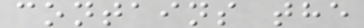contains the
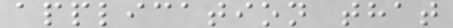application that
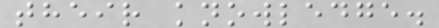their knowledge.
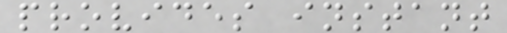provides instant
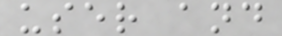user and
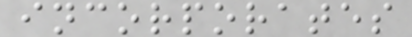incorporates
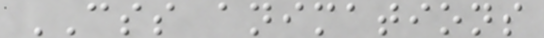CSS animations
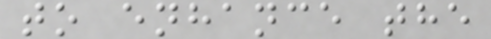to enhance the
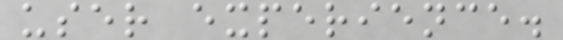user experience.
